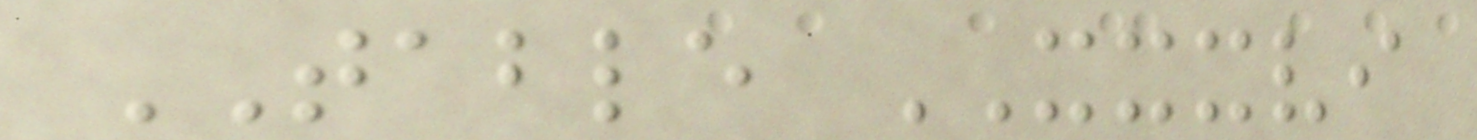TABLE XXXVI
